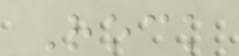Rock
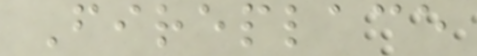Fireplace
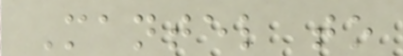Mantel to
